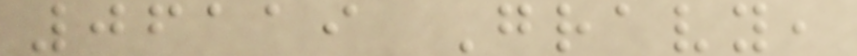06119 Gravy,
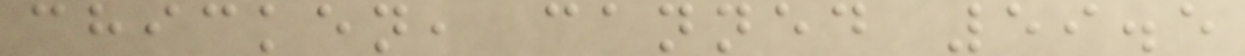chicken, canned 59.5
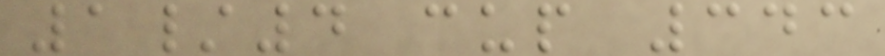1/4 cup 343
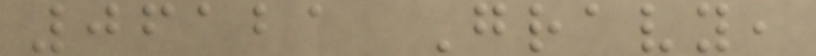06121 Gravy,
